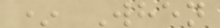* When
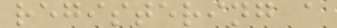registering a
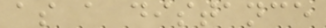as a distance
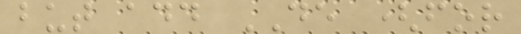but add DE (for
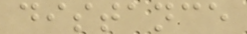distance
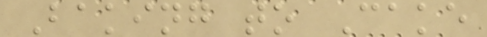Baking to Cake
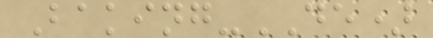Baking-DE)
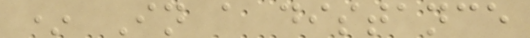* In a distance
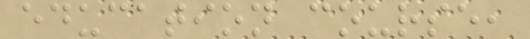education course,
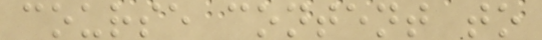course content to
